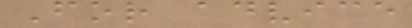For advice
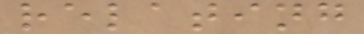relating
